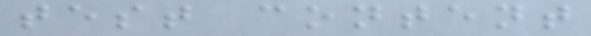test content
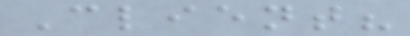Client?
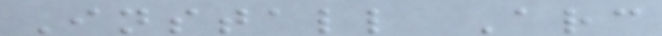Install Arc
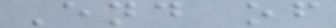End of
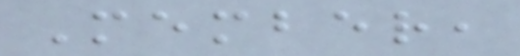Member,
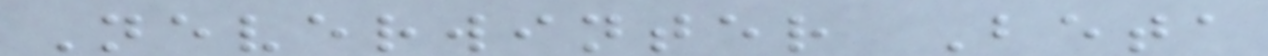Neverwinter Beta
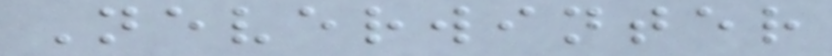Neverwinter
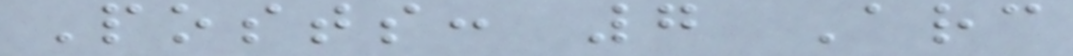Posts: 7 Arc
